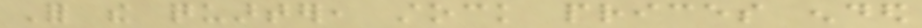For the quarter, stock prices ended
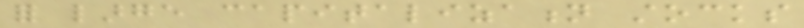for large capitalization stocks
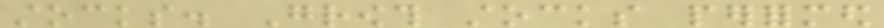stocks. Growth stocks performed
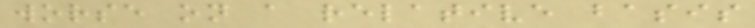worse on a relative basis
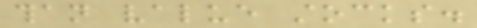than value stocks.
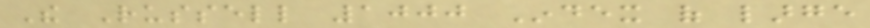The Russell 1000 Index of large
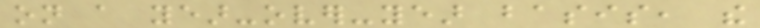on a year-over-year basis, the
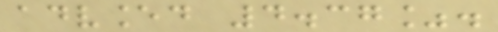advanced 4.37%.
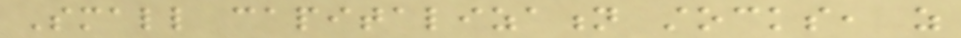Small capitalization stocks, as
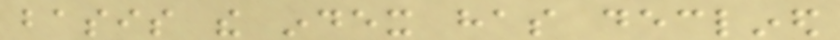basis the index has declined
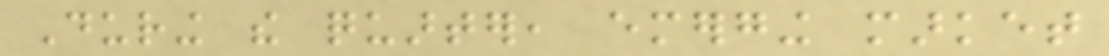During the quarter, emerging market
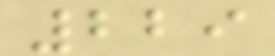229
